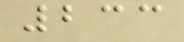233
